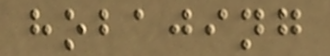hobajing
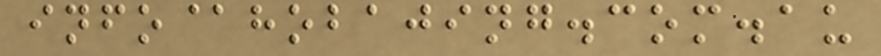info@hobajing.com.au
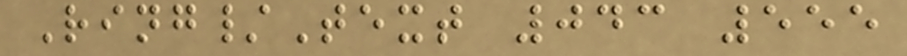Ring/Text 043 555
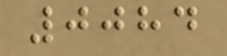0084
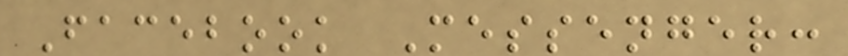Facebook Messenger:
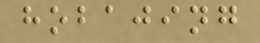hobajing
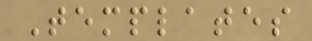Templates
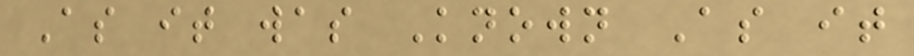As it was Known As it
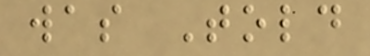was Told
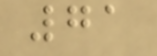71
